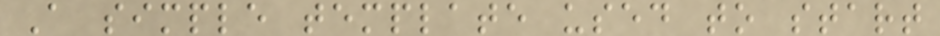A simple template used to start
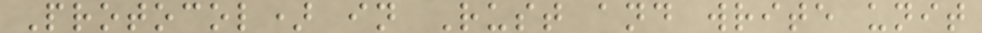Protocol) in Rust and write unit
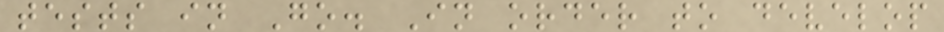tests in Go. In order to develop
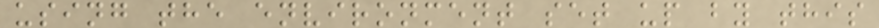using the environment set up by this
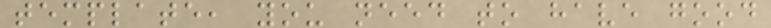template, you need to have good
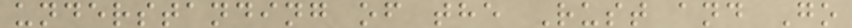understanding of the Rust and Go
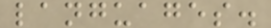languages.
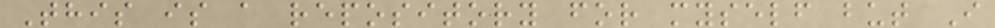This is a repository for myself but I
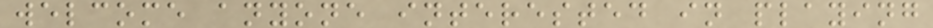welcome anyone interested in playing
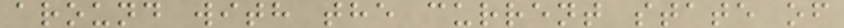around with the current state of
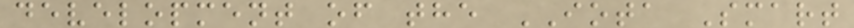development of the IOTA Smart
